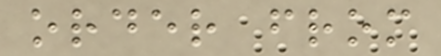order from
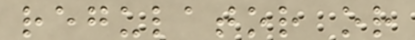regulator or
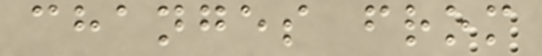changes from
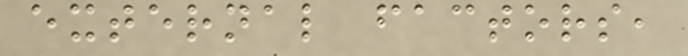external factors,
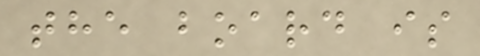the board is
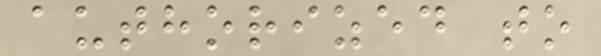authorized to
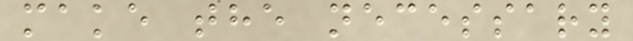make the necessary
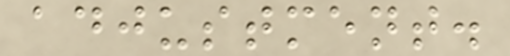adjustment.
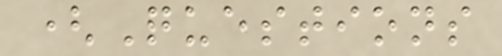(Questions
